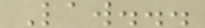Law...
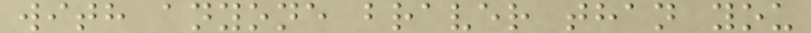with anyone braver than you
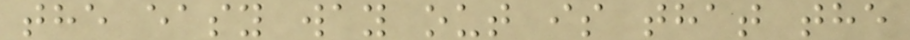the easy way out is that the
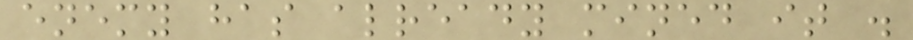enemy has already mined it .
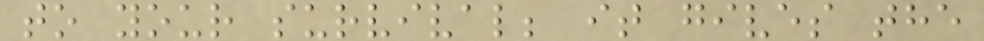to your survival; it gives the
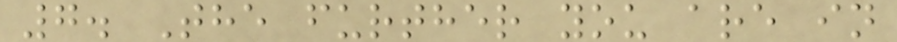7. The further you are in
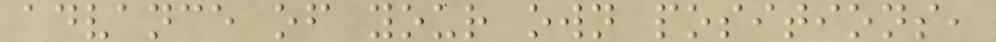advance of your own positions,
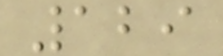129
